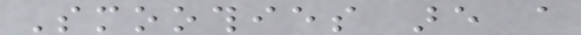Smoothies are a
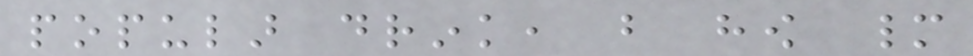popular drink, but how many
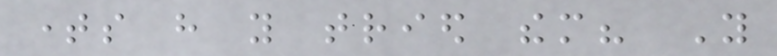times have you tried them? You
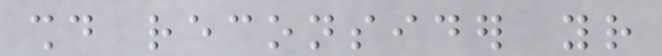should reconsider your
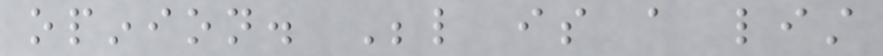opinion. Below is a list
